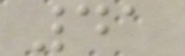41
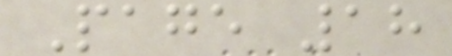Page 18
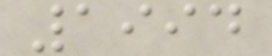1994
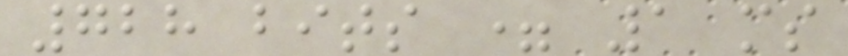728 bits = 1 ms
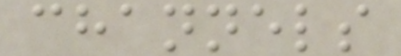channels
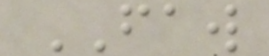FAW
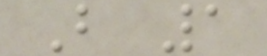B 1
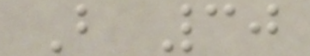B 30
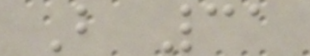B 31
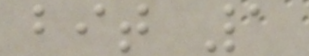bit 1
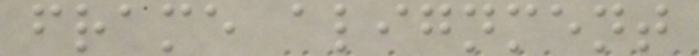frame alignment
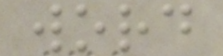word
